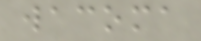wacoma
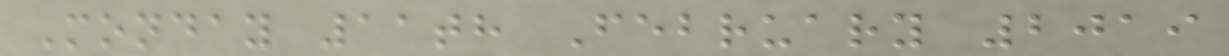Monday 11th February 2019
